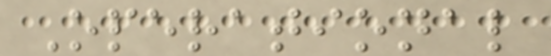Operational
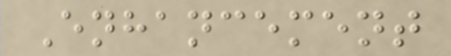Enhancement
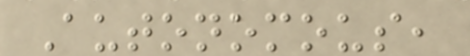Autonomous,
